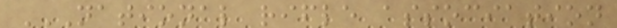NATIONAL RIFLE ASSOCIATION
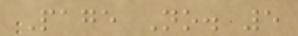Page No. 5
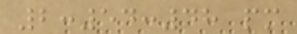2:54:48 pm
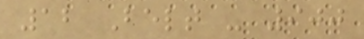12 Belt - 900
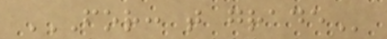FOR: T GRADE
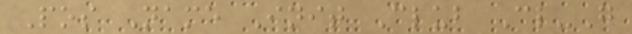Pos Name Init Club Cl-G
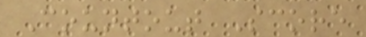Countout Score
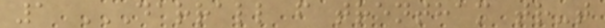1 DARRALL F TRENTHAM TR-T
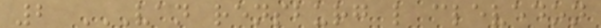2 VAN RENSBURG L CLEVEDON
